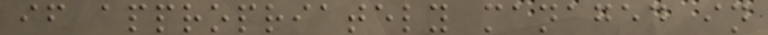if appropriately managed in
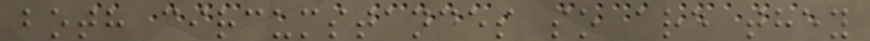both circumstances so are they
